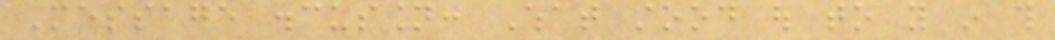Message discussion: What stood out to you in this
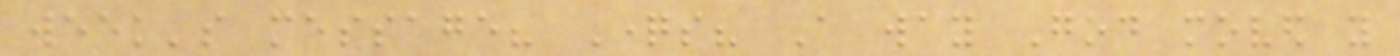week's message? Questions? A way God moved you
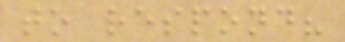to respond?
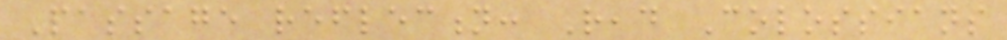Passage reflection: Read Colossians
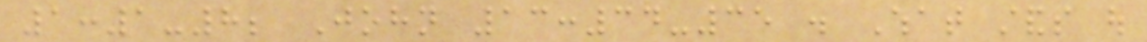1:1-8; John 13:34-35 . What stands out
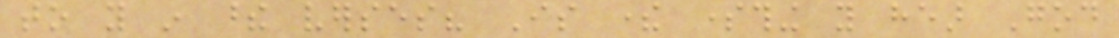to you in these verses? Is there something you hear God
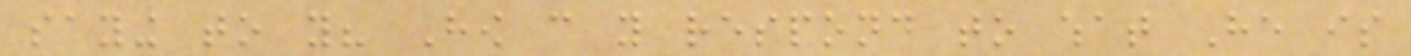saying to you? How can you respond to what He is
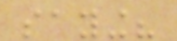saying?
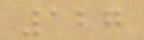127
